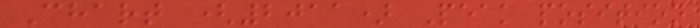Chart (2011) Peak position
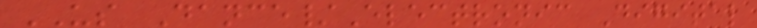US Dance/Electronic Digital
